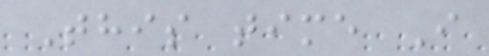This time I
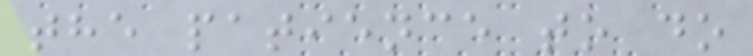the patience to do
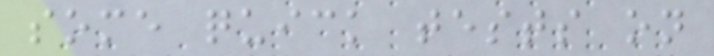some quick tests on
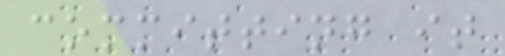committing it
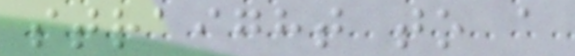straight to a
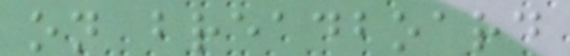on breadboard
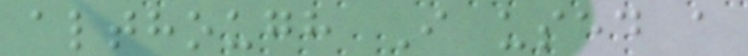although I used a
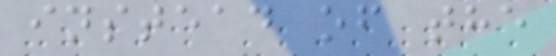instead of the
